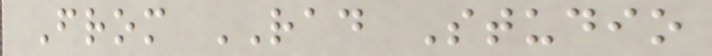From RAD Studio
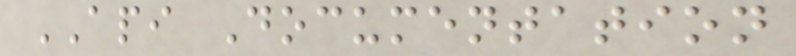API Documentation
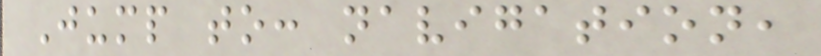Jump to: navigation,
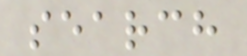search
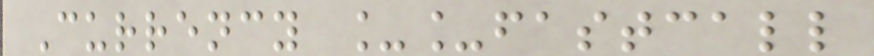Currency __fastcall
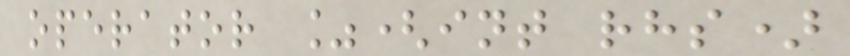operator %(int rhs)
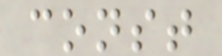const
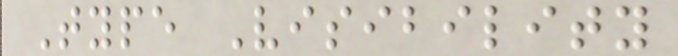Type Visibility
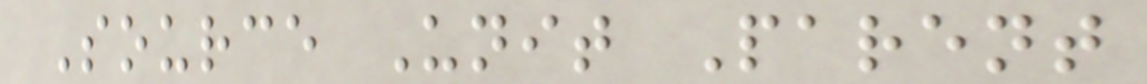Source Unit Parent
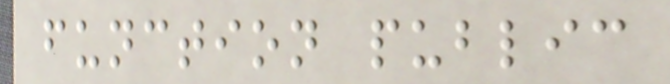function public
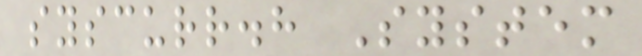syscurr.h System
